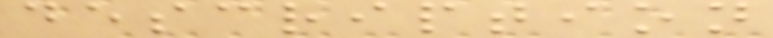description
